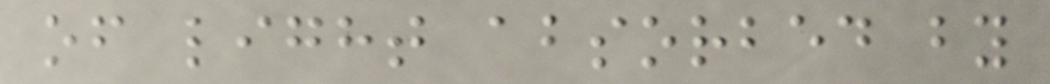of light absorbed by
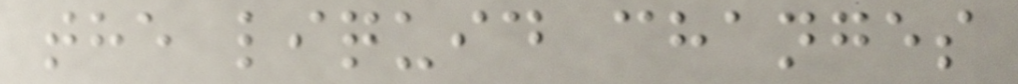the liquid changes
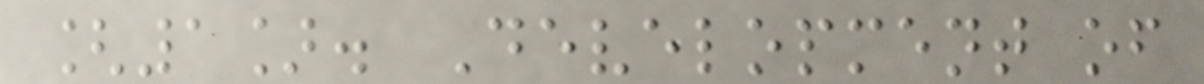[1]. Development of
